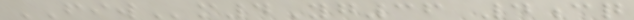FIWm4Yg36 4cq
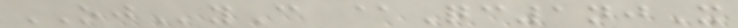OJyC @Qc1njX
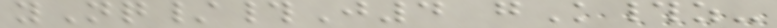yNq/#J4 gK#z-
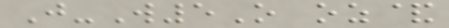J-W5O oz&
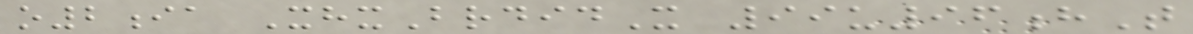o2ia XhxBrdidX 99u96hT
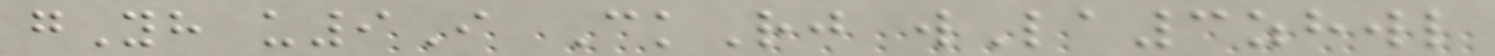gYh u9I CkRj wLa3zhwl
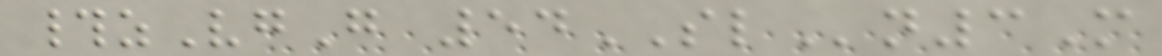#zVgG 54SLn3M
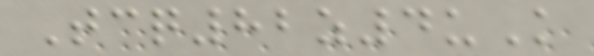Tcq82z4uK
